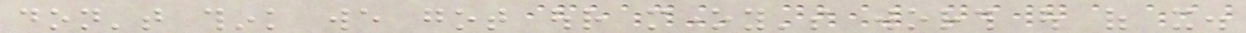don't think we got our money's worth out of it.
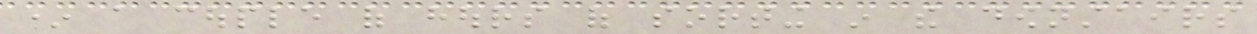* a couple of hours of sorting in the downstairs
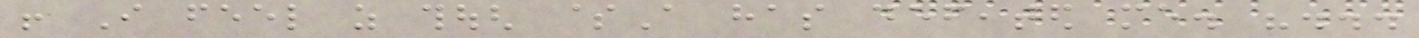! I feel as though $A has defeated me. "...
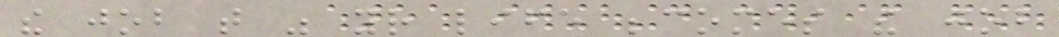the job that was your life becomes the job
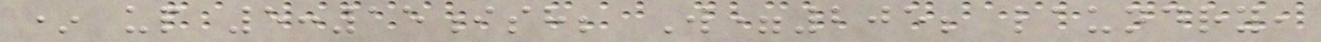* up 5:15ish; W=205; laundry,
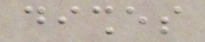dishes
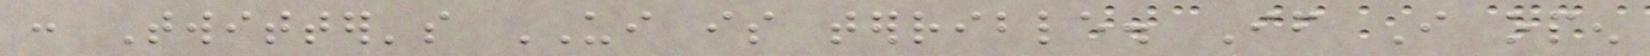: Twitter's UI is terrible. If I open
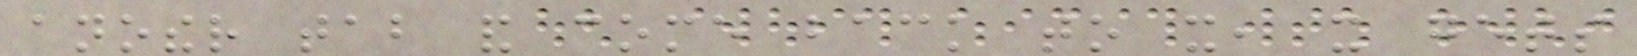another tab and come back to it, it gets
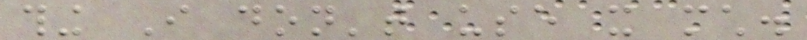thing I don't use it much.
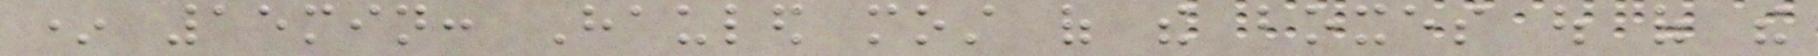* 15min: Hauled most of the boxes out of the
